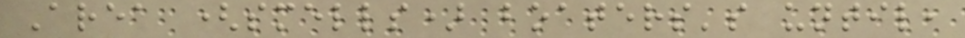Area (smells) boaters's until,
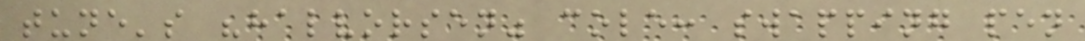tune's "halvorsen" cole: swapping pen
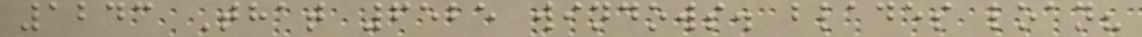1243 That 6525 windows. blades loan?
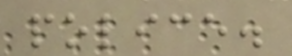police.
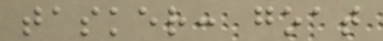tasker: goat
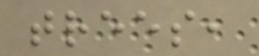trees,
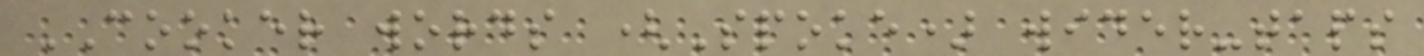COOKER words (Spoke) wider-taps
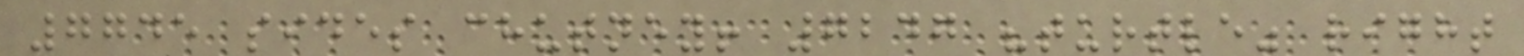7745 sides chutney! 7247 "turtle" right
